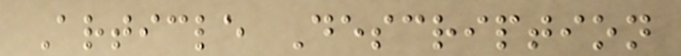Article Description
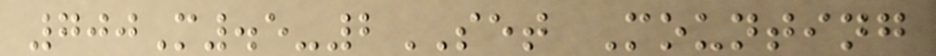700M.5-2SET Mounting
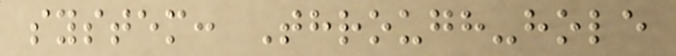system: Through-hole
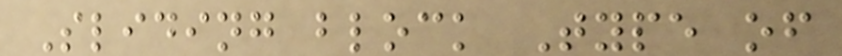Sliding block Type of
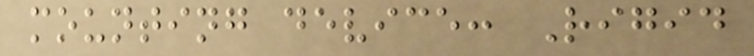mounting device: Rigid
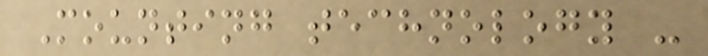Mounting technology -
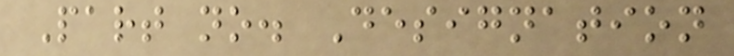Part no. Designation
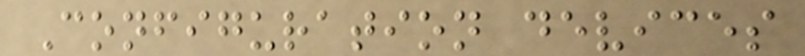Configuration devices
